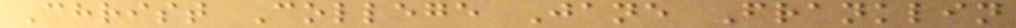Christ College Jane Franklin
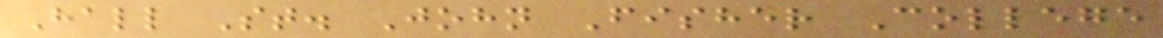Hall St. John Fisher College
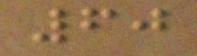60
